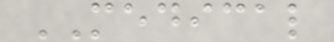MEDICAL
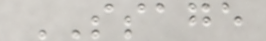SSAGE
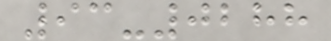93-0288
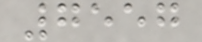7557
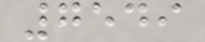7549
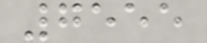7555
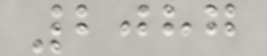2087
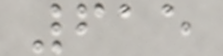615
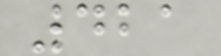421
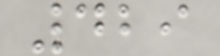429
